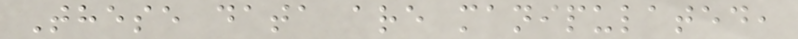These data are manipulated,
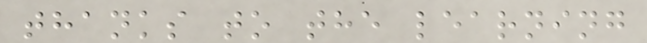thanks to the learning
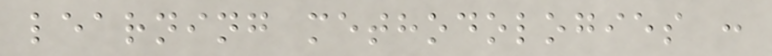learning methodologies :
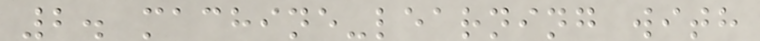2. machine-learning with
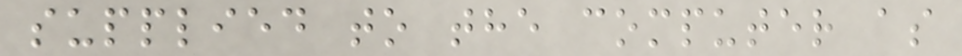supplied to the computer as
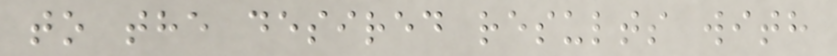to the desired results with
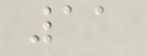11
